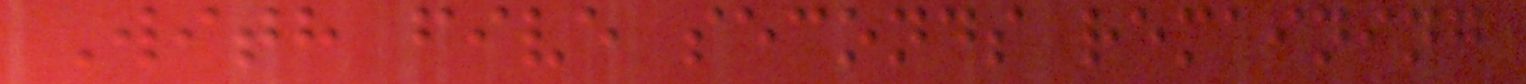With five seconds remaining
